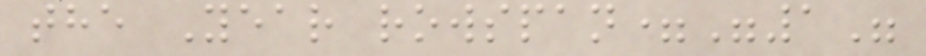the Year rowspan="1"
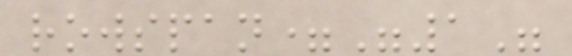rowspan="1"
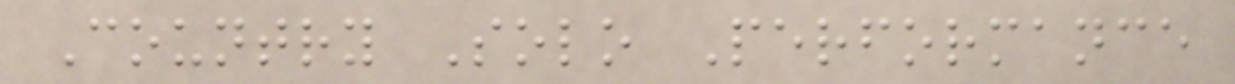Country Solo Performance
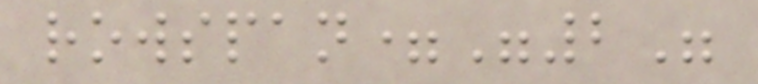rowspan="2"
